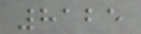8125
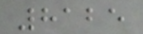8125
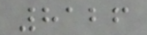8126
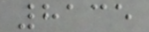8135
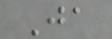Ja
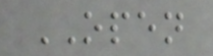OPEN
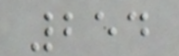254
